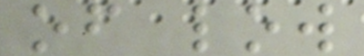of low
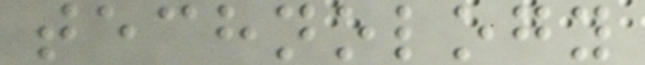technology
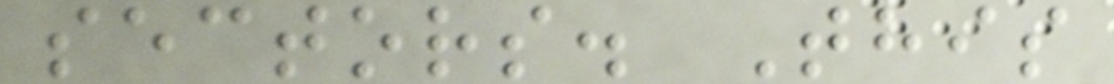sectors. This
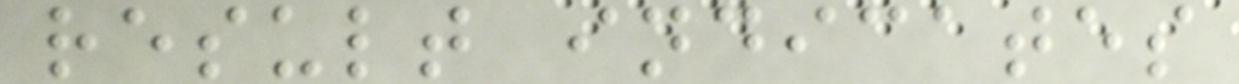result indicates
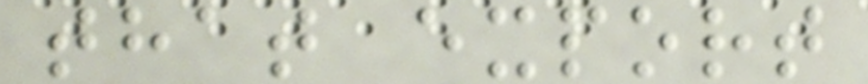that export
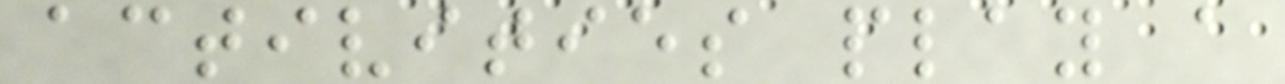activities play a
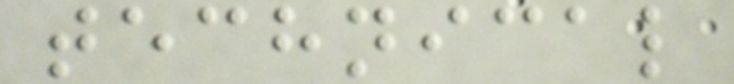technical
